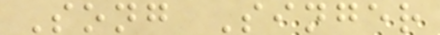Song Singer
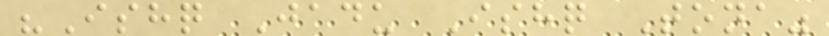"Ishq Jadu Ishq Tona"
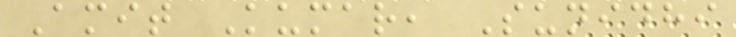Amit Kumar, Sunidhi
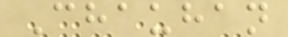Chauhan
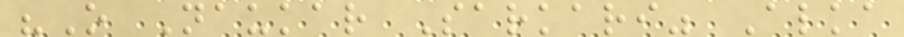"O Naukar Sarkari" Alka
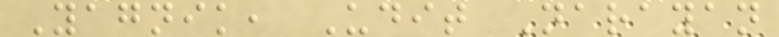Yagnik, Udit Narayan
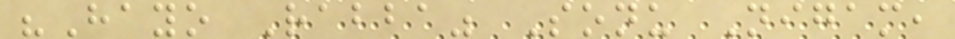"Hayo Rabba" Sonu Nigam,
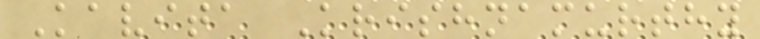Kavita Krishnamurthy
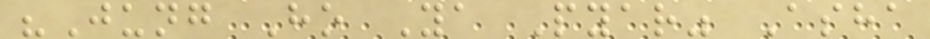"Jung Ho Ya Pyar" Asha
